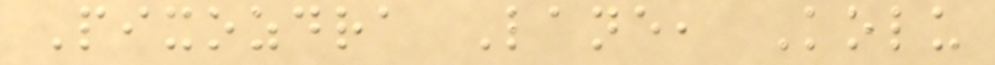Pixozdra Lane, Kolu
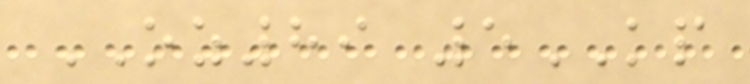OZ89 5KP
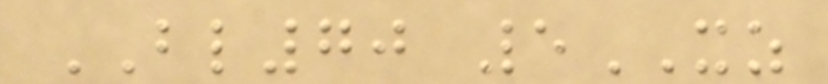BL70 5XZ
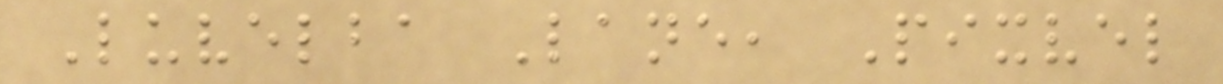Luvelba Lane, Pixvel
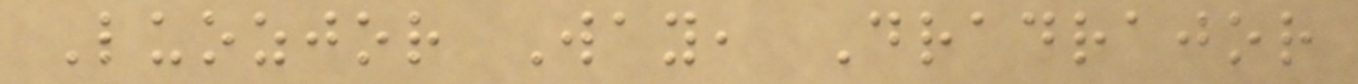Luozjor Way, Dradrajor
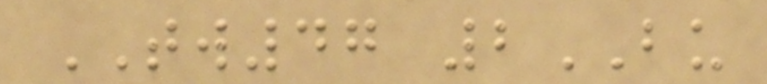TW47 2BU
